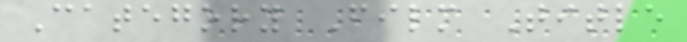Category Film Title
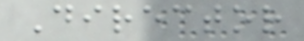Director
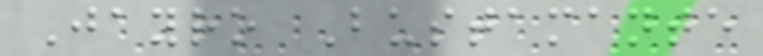Jayro Bustamante
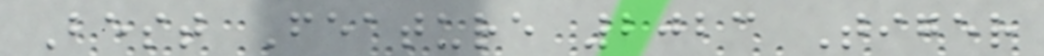Best Feature 2023 Tiger
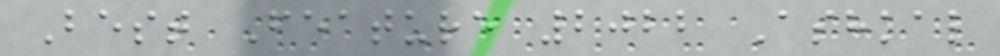Best Feature 2022 Ashkal
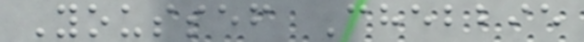Youssef Chebbie
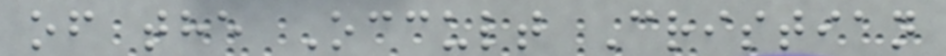of the Occult Cristian
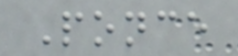Ponce
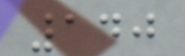140
